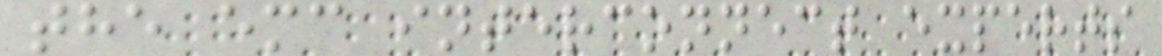the emc interconnect experts
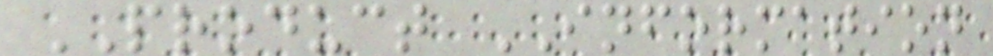PRODUCT INFORMATION
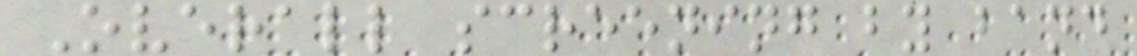Overall screening by band
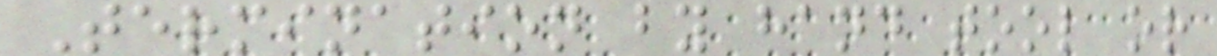Termination by hand tool or
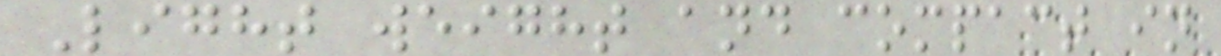Light weight and compact in
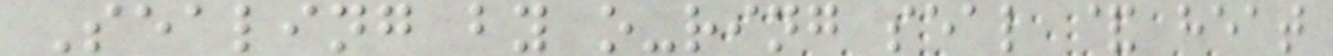Sealing by o-ring seal & heat
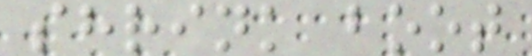shrink boot
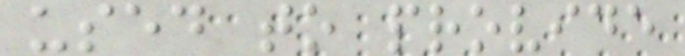used to provide
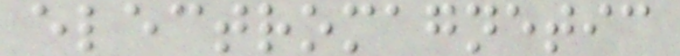electromagnetic
